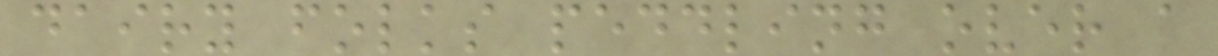dairy folks peddling over a
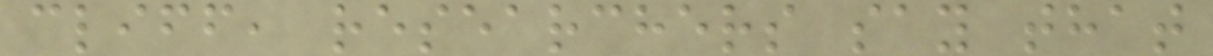cliff, researchers say that
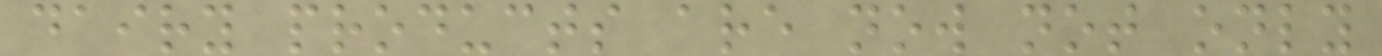dairy products are now not only
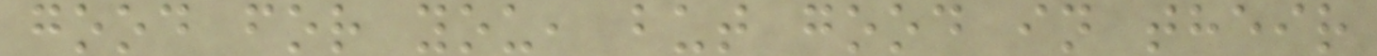good for you, but good in their
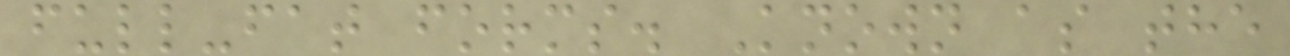full-fat forms. Known as the
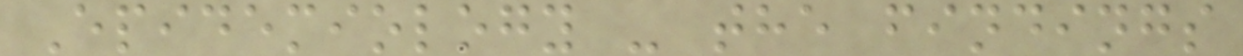Epidemiology - the findings
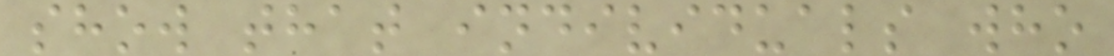show that individuals who
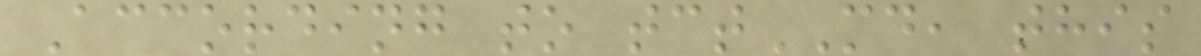According to tctMD, this
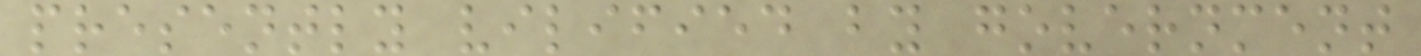presently vilified by government
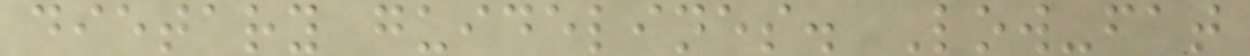dietary guidelines. Low-fat
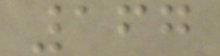167
